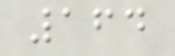164
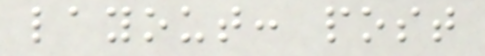layout: post
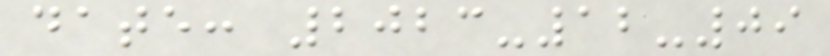date: 2023-12-09
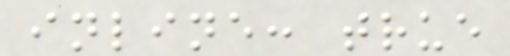inline: true
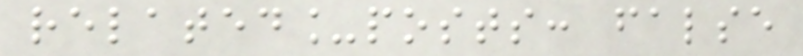related_posts: false
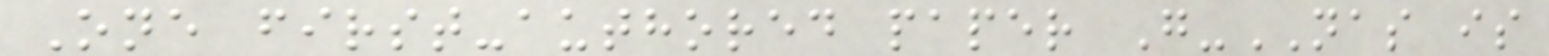One first-authored paper G-NAS is
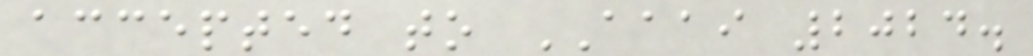accepted to AAAI 2024.
